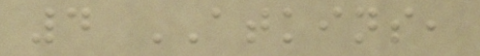4 ATKINS,
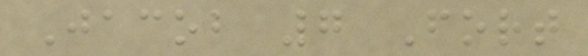Jacob 7 Fort
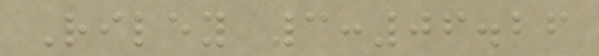Riley 3:06.26
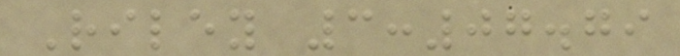Riley 3:07.79
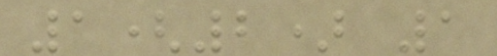1(2) 1
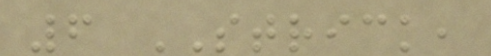6 STRICK,
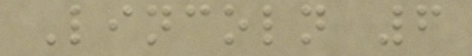Lincoln 6
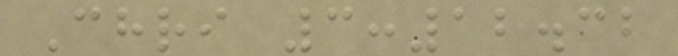Chri 3:12.32
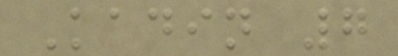Kadin 7
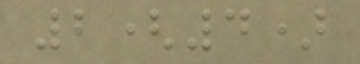2(4)
